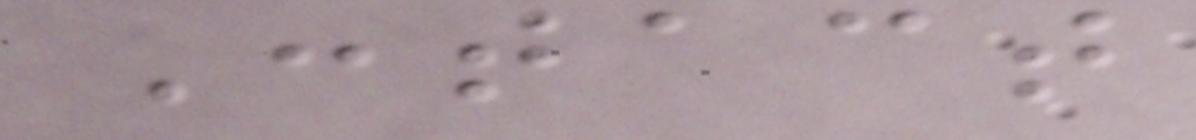Contact
